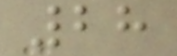28
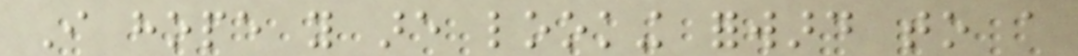I hope you are looking forward to a
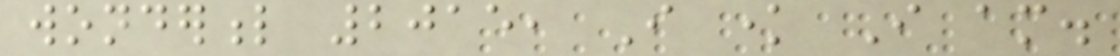wonderful 2015, I know I am.
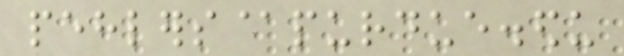pehlers@purdue.edu
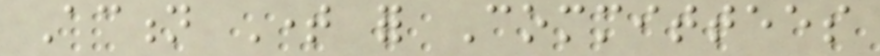Action Time for Committees
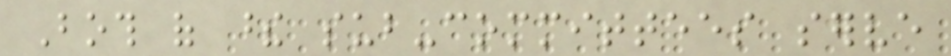Both of these sub-committees serve
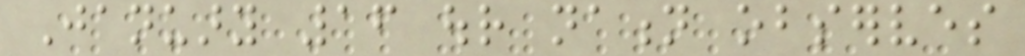January 16 our nation observes
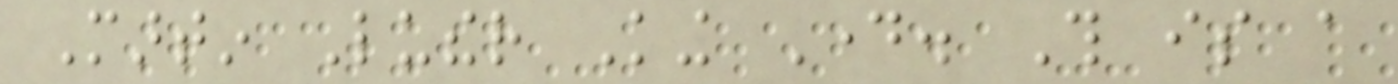Martin Luther King Day. This is a
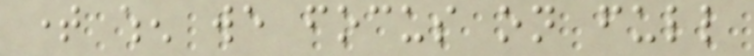time when we focus on full
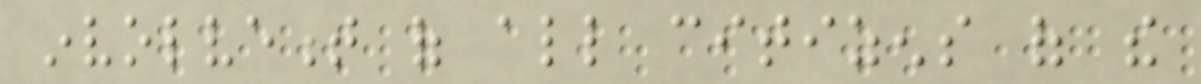involvement of all citizens of the
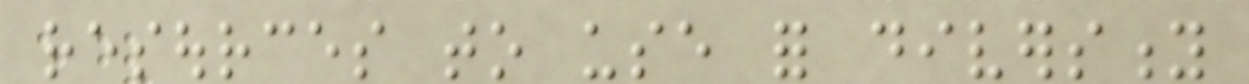resources to use for diversity
